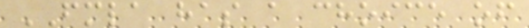FMLA has a choice of
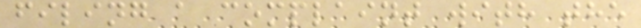filing a complaint with the
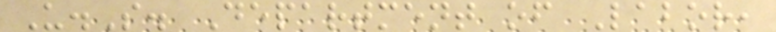U.S. Department of Labor,
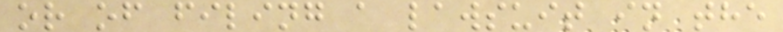or of filing a lawsuit in the
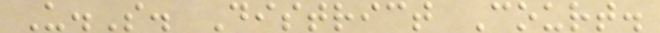U.S. District Court.
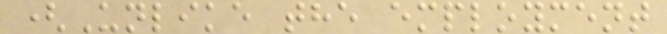(Unlike the employment
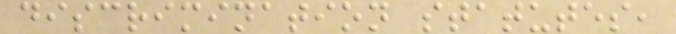discrimination statutes,
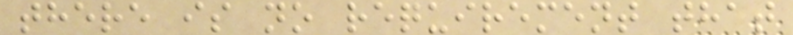there is no requirement that
